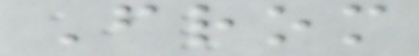From
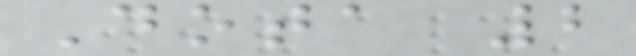Dota 2
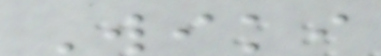Wiki
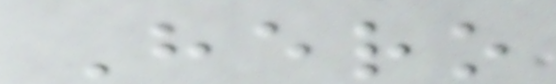Hero
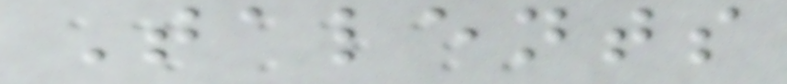Talents
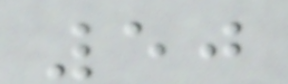50
